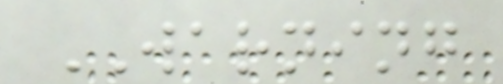WARNING
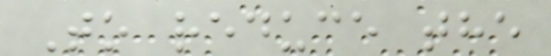To reduce the
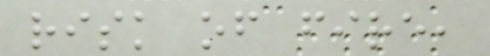risk of fire,
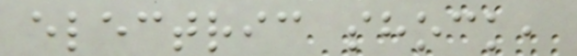electric shock,
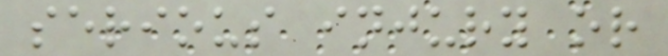serious injury or
